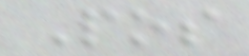Pos
